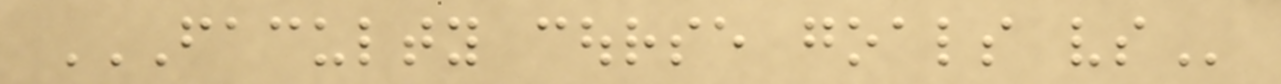FACULTY COURSE GOALS VS
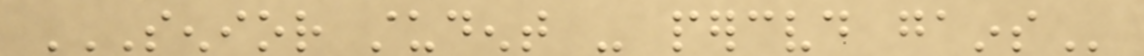SENIOR STUDENT - PERCEIVED GAINS
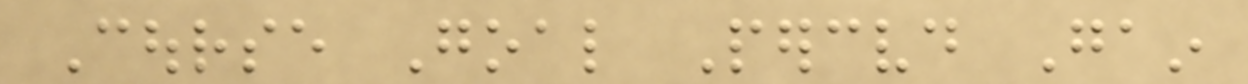Course Goal Perceived Gain
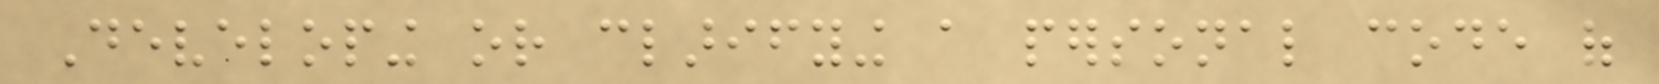Developing or clarifying a personal code of
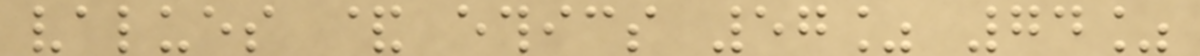values & ethics 57% 74%
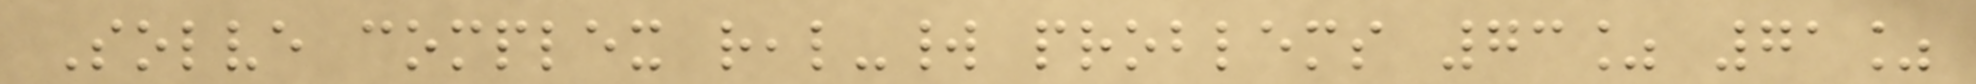Solve complex real-world problems 73% 71%
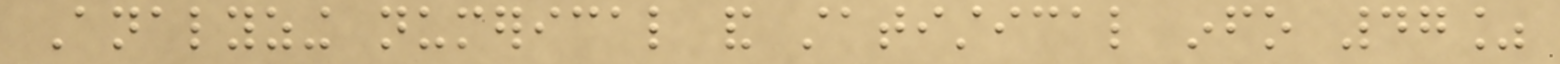Analyzing numerical and statistical info 47%
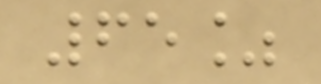65%
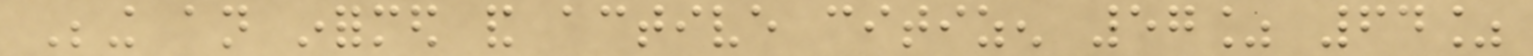Being an informed and active citizen 57% 64%
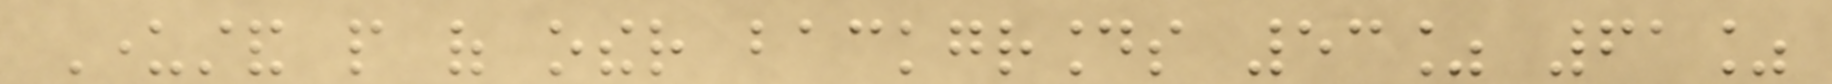Understand people of other backgrounds 53% 61%
